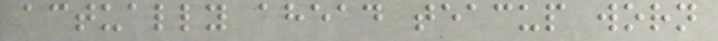actually ahead teacup worn
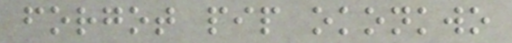forgot pip okonkwo
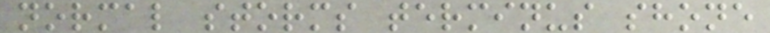normal storms terminus shone
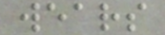wears
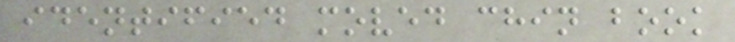identified moved chin book
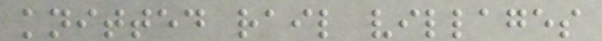knitted rail villages
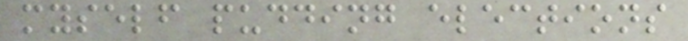myself pudding elections
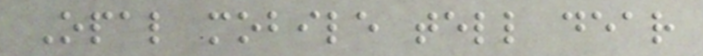Opal mobile tell dear
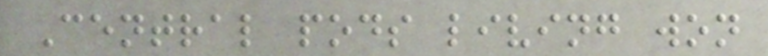Central pods living won
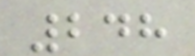248
